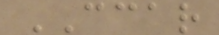CCAR
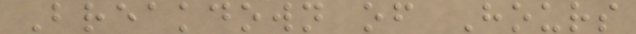Breakdown of Hours
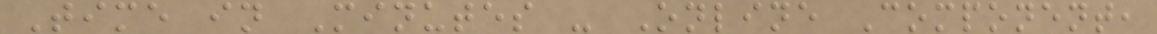Time in Minutes - Online Component,
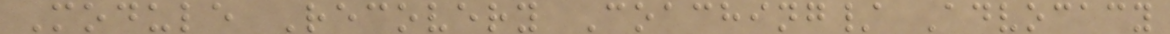Module Recovery Coaching/ Advocacy
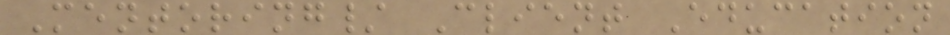Mentoring/ Client Education
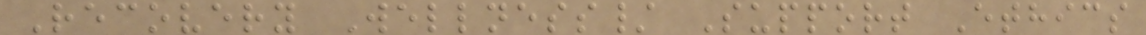Recovery Wellness/ Support Ethics
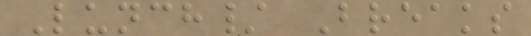Lunch/ Breaks
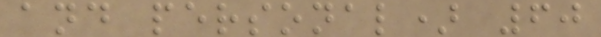and personal) 60
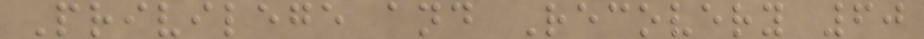Privilege and Recovery 60
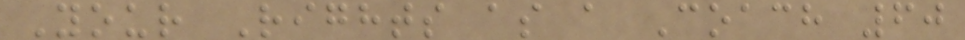Your Rights as a Coach 60
